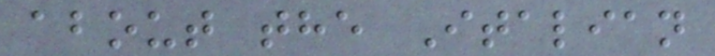about the Italian
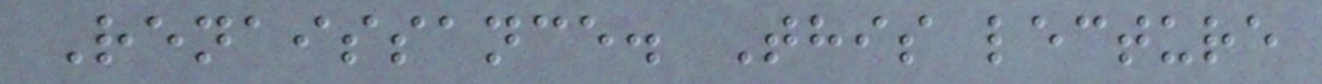Renaissance. This lecture
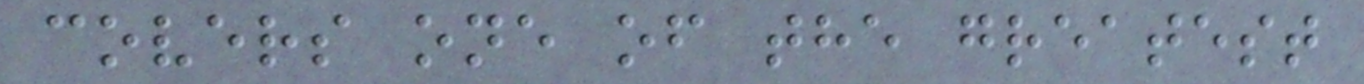covers one of the greatest
